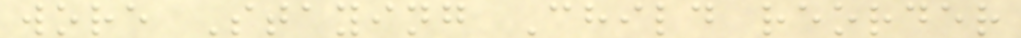wore Staying Child reorder
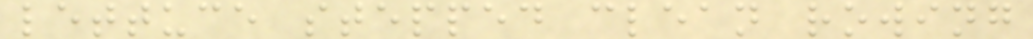lettuce stepped clean rowing
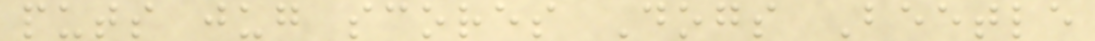puts jug scores Dogs Beetle
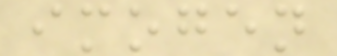imogen
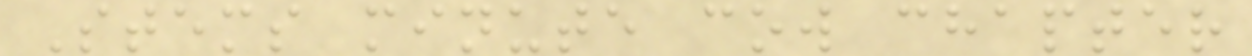Stems minute cow chapter
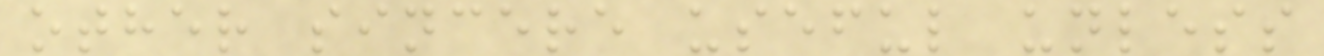other sincere useful unless
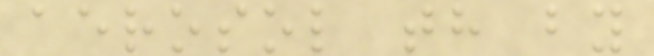aerosol th by
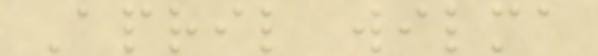April wilma
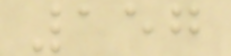157
